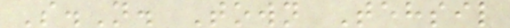S.N. Town Tehsil
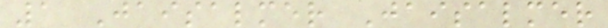1 Jaisalmer Jaisalmer
